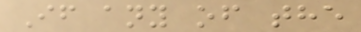If any of the
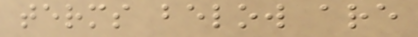terms below are
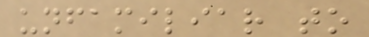unfamiliar to
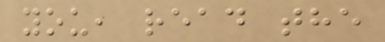you, read the
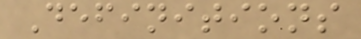Definitions
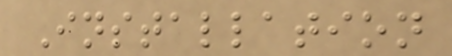Installation
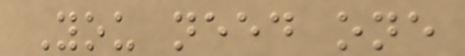You need one
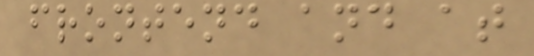frontend and at
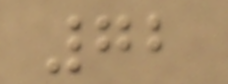72
